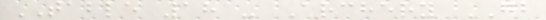TABLE 18 - Archery GB
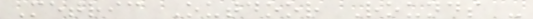Metric Outdoor Rounds -
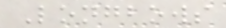Longbows
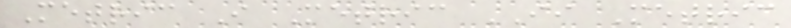Metric I Metric II Metric
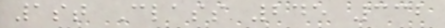1st Class 245 332
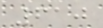610
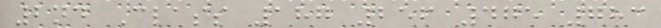2nd Class 187 256 475 783
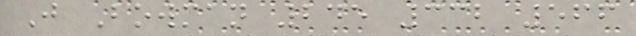J Bowman 245 332 566
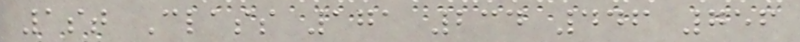1st Class 171 234 446 756
